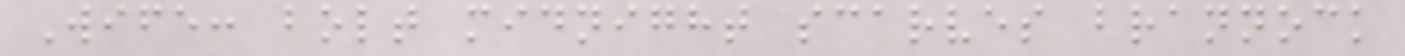Wife: bolt midnight scarves brannock
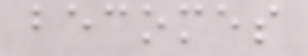becomes
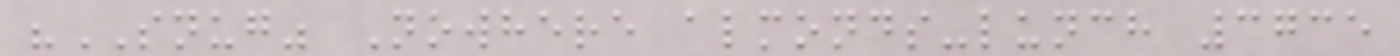"SNUG" Nowhere almonds-lunch 3735
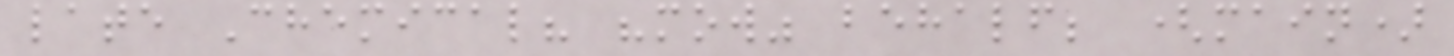late Chemical? "mow" behalf; (main)
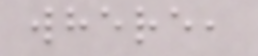where,
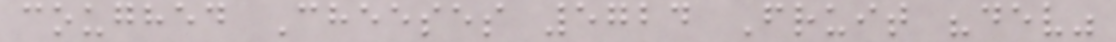coughed Cheeses 5724 Fruit "dev"
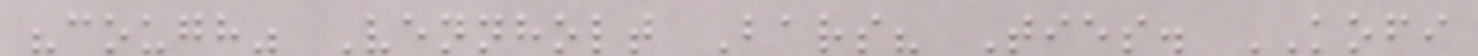"cough" Vennholt Bars? Ties. KOFI
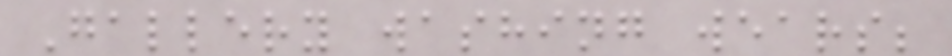Gallery washing wears;
